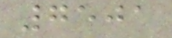7501
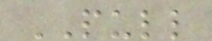PULL
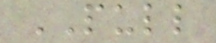PULL
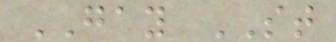GAY ST
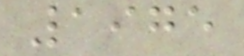1975
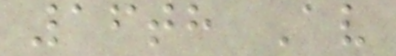16th Av
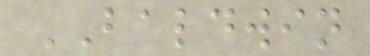BALDWIN
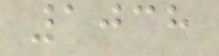1038
